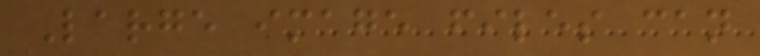Large image files can
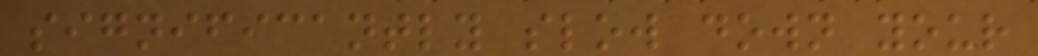significantly slow down your
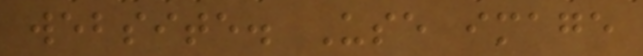website. Use image
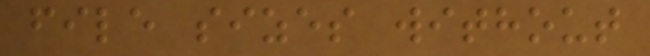file sizes without
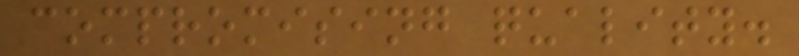compromising quality.
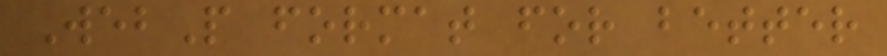WebP format for better
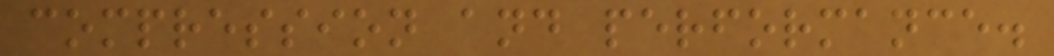compression and performance.
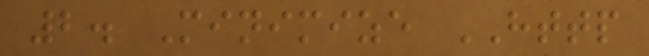2. Minimize HTTP
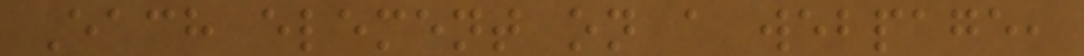Each element on a webpage,
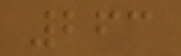263
